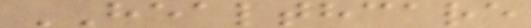HEALTHCARE
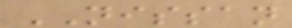NISSAN
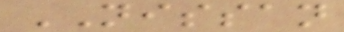NISSAN
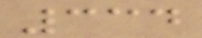334
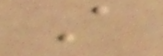A
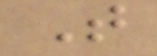T
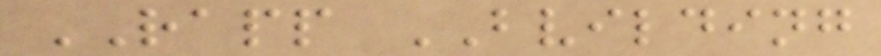RAPP BVILDING
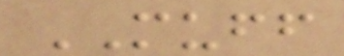MUFF
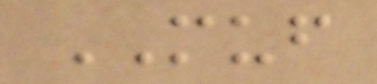MUF
